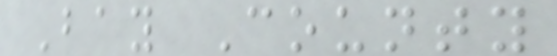Bay County
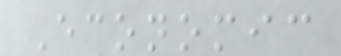Economic
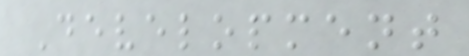Development
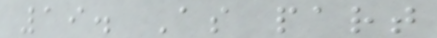19. As part
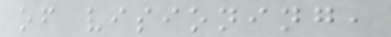of visioning,
